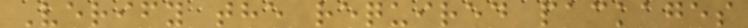Verify the required packages
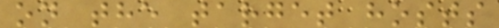on the target hosts
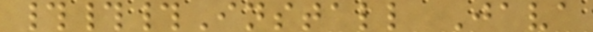###Install Java
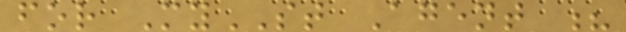for MyST Agent ?
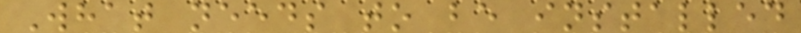What needs to be installed
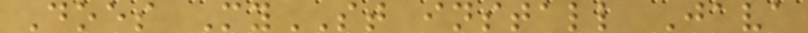Does MyST install Java
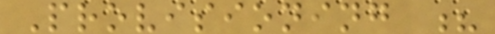Provisioning ?
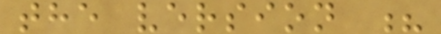the version ?
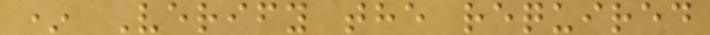* Verify the required
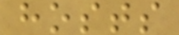hosts
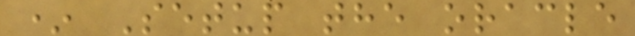* Setup the oracle
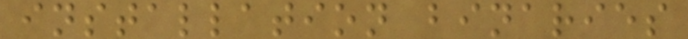installation binaries
